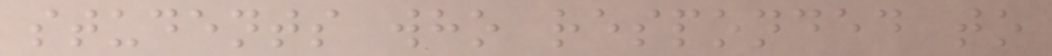students who responded to
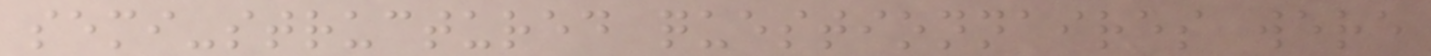semi-structured questionnaires were
